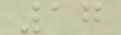17
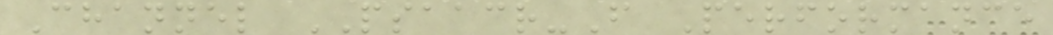Channel PSAACR-F Performance
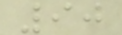90
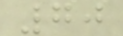70
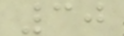30
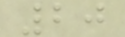20
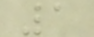1
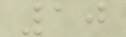10
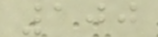100
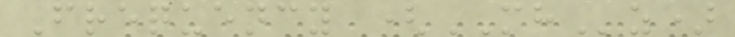Frequency (MHz)
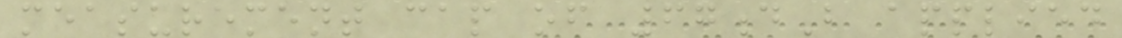measurement cap of 67dB applied
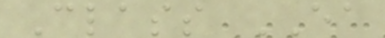Class EA
